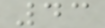43
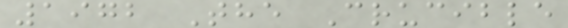1972 The Crucible
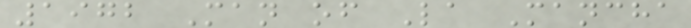1972 Man of La Mancha
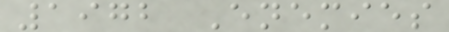1972 Enemies
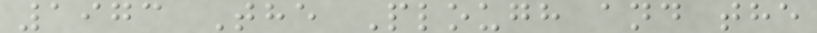1973 The Plough and the
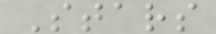Stars
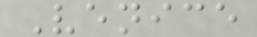Venice
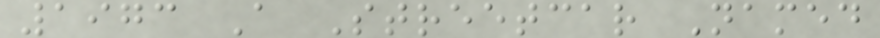1973 A Streetcar Named
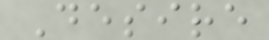Desire
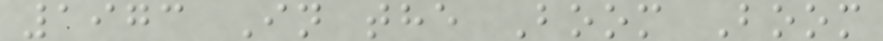1973 In the Boom Boom
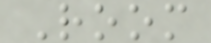Room
